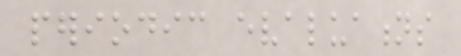periodic evaluations
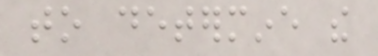to determine the
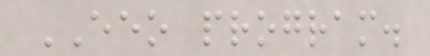EEO program.
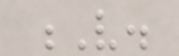V.
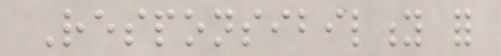Responsibility for
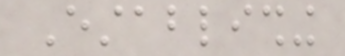Establishing
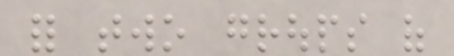for two groups of
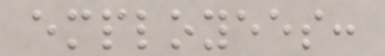employees:
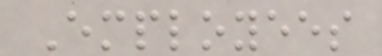Employees
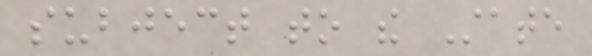subject to the State
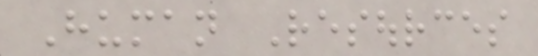Human Resources
